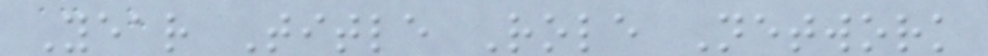Year Title Role Network
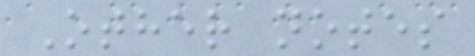Other notes
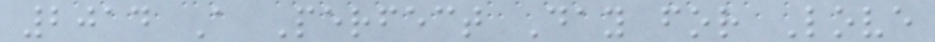2014 A Perfect Day for Love
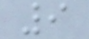9
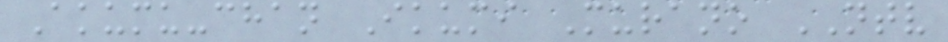Akumu-chan Ikumi Murano NTV
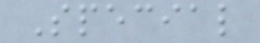Special
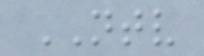NTV
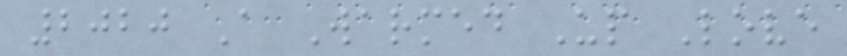2020 A Warmed Up Love
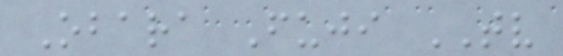Obara Fuji TV
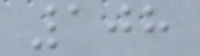108
